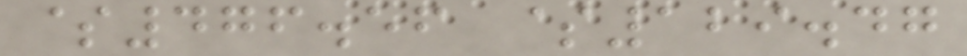$476.56 $129.47
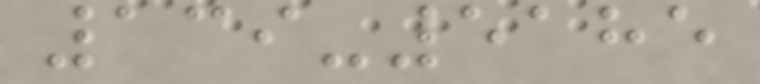139-5185
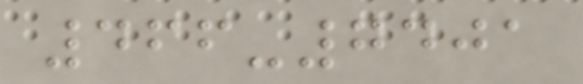466-7401
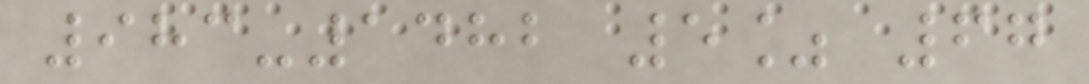983-1482 5% 67
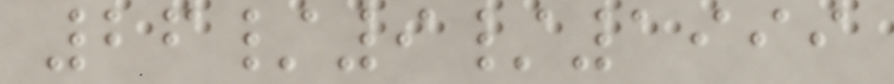26/9/1999
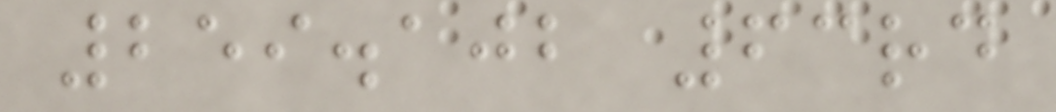259.102 63rd
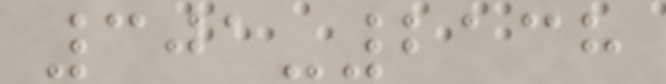301-2138
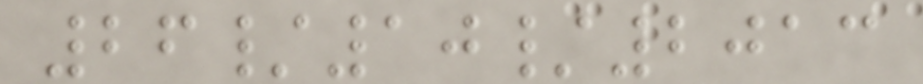26/10/2013
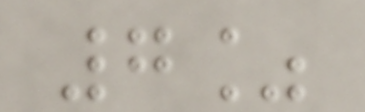7%
